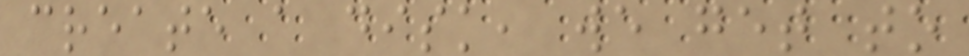create a disk, we get to
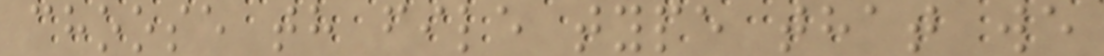choose th file type that we
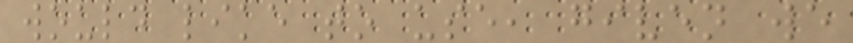would like to use, given we
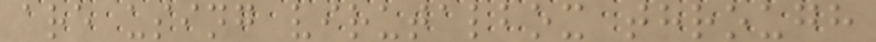are using virutalbox through
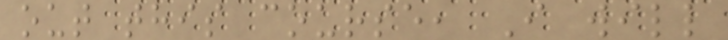out this course, I will
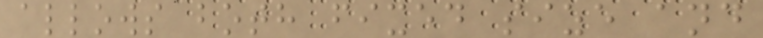allows both fixed size and
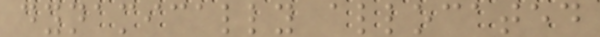dynamically allocated
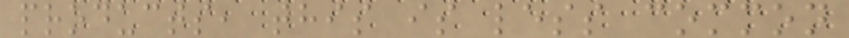products, this is less common
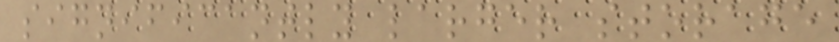significantly larger storage
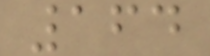164
